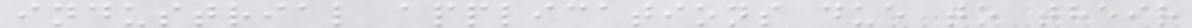industrial applications due to their
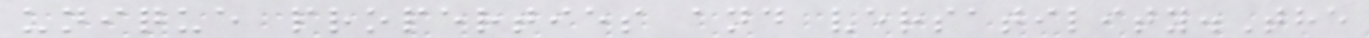unique properties and versatility.The
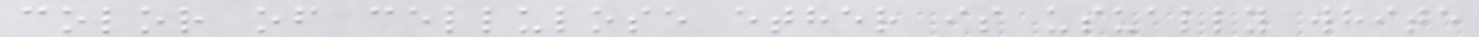color of cellulose ether is usually white
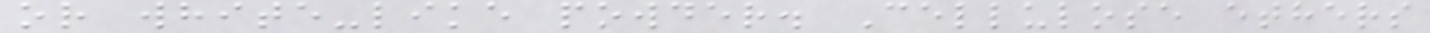or white-like powder. Cellulose ethers
